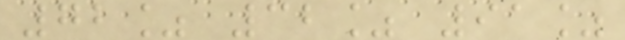72% 32% 91%
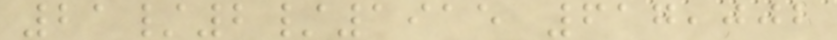21/2/1915 617,002
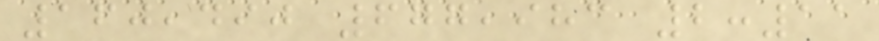160,490 677,983 2:11
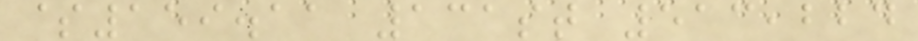$159.11 131st 513,224
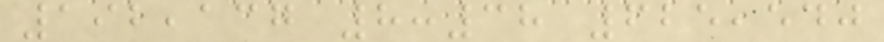192,137 8:38 625,540
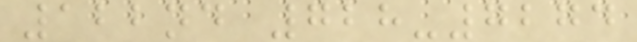122nd 728-7274
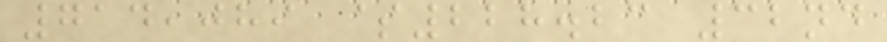714,089 $228.23 32nd
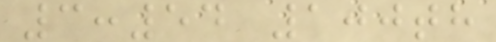3:54 100th
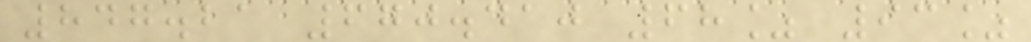847.21 670.410 68% 93%
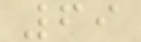69
